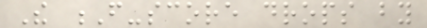The F-score drops by
